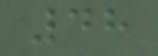48
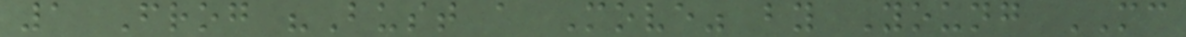1 Frog "Bust a Move" by Young MC
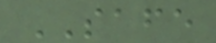SAFE
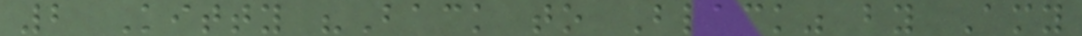2 Kitty "Back to Black" by Amy
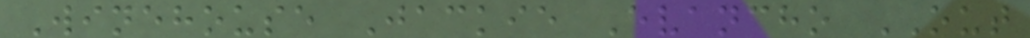Winehouse Jackie Evancho OUT
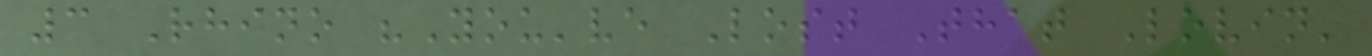3 Rhino "You've Lost That Lovin'
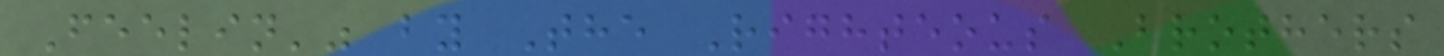Feelin'" by The Righteous Brothers
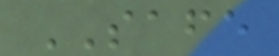SAFE
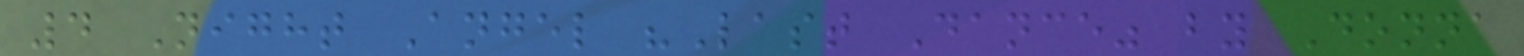4 Night Angel "Last Dance" by Donna
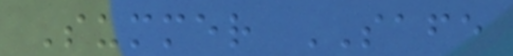Summer SAFE
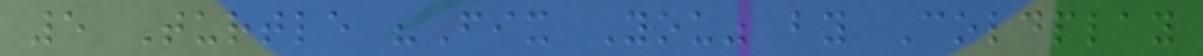5 Turtle "Fix You" by Coldplay
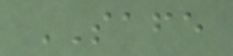SAFE
